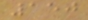150
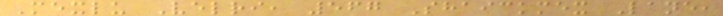Mexlu Velri, 567 Shaickmex Lane,
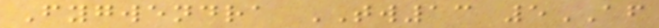Fygwendra TW13 5AF
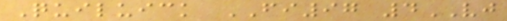Quiluick FI97 4VJ
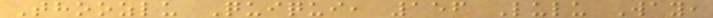Thoozlu Quiqui, 156 Lulu Way,
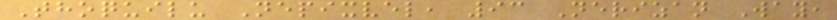Thoquilu Nepixvel, 93 Nerizan Way,
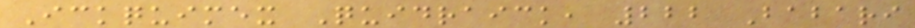Ickquimex Quidraick, 222 Babari
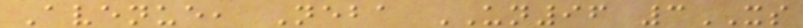Avenue, Neba UN96 3XS
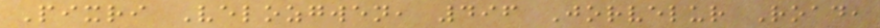Pixri Velozgwen, 496 Jorvelur Road,
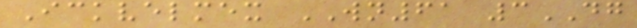Ickvelmex WN61 3DG
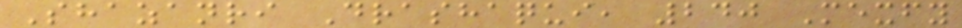Shazanri Drashaqui, 240 Mexfy
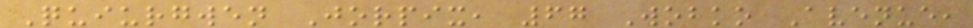Quiurgwen Jorpix, 67 Wobko Avenue,
